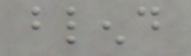blend
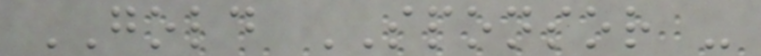GOLD SPONSOR -
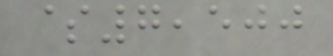$7,500
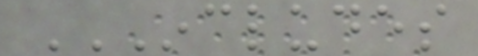INCLUDES
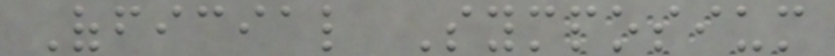Official Symposium
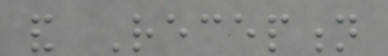and Reception
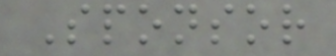Sponsor
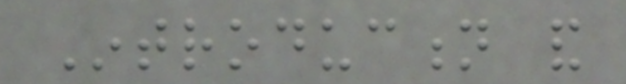Introduction and
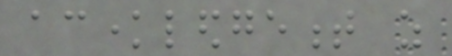acknowledgement as
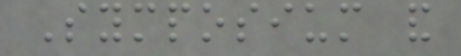Symposium and
